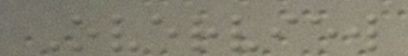Overview
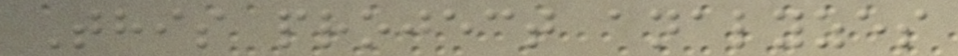This project analyzes
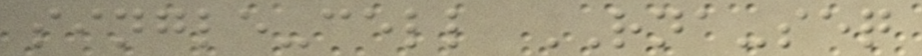single-cell RNA-seq
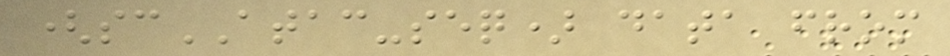(scATAC-seq) data from
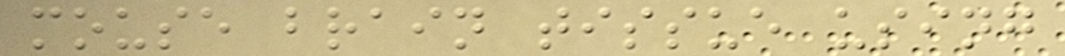mouse brain tissue using
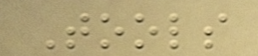Tools
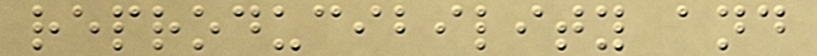reproducibility and
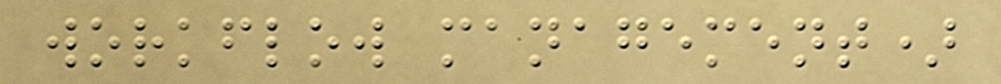workflow management)
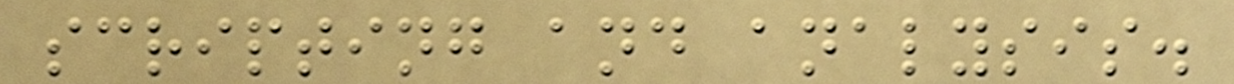scripting and analysis.
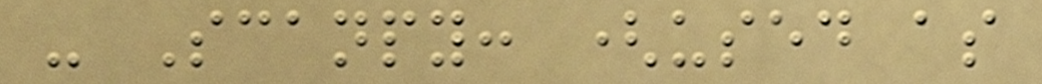- Scanpy: (used as
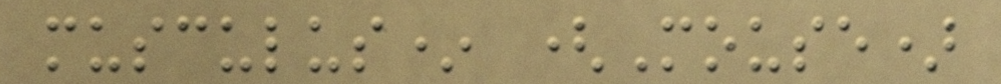musculus* (Mouse)
